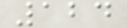124
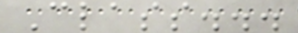Class...
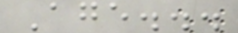Age...
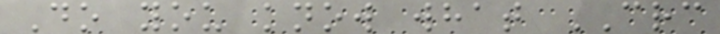Do you know what CRC
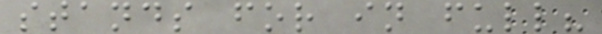stands for in full?
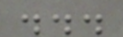...
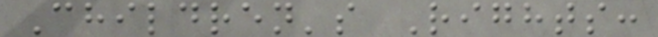Children's Rights:
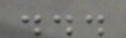...
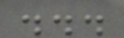...
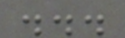...
